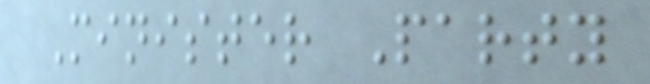Minister Party
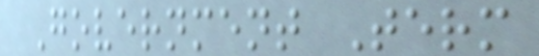Government Term
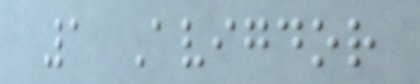1 Avigdor
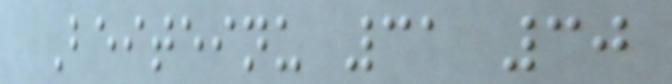Beiteinu 31 30
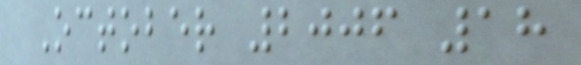October 2006 18
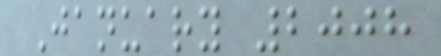January 2008
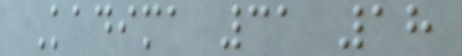Kadima 31 18
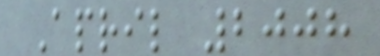April 2008
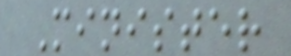Minister
